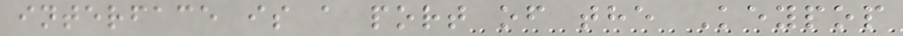interface is a port of the Keypop
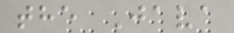the Java
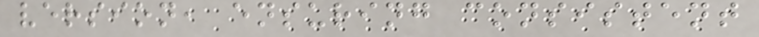version, ensuring consistent
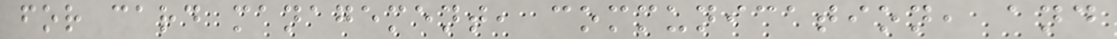for card management, communication, and
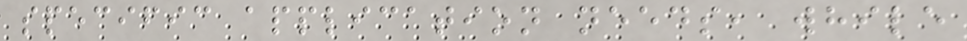specific application needs, while
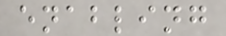enabling
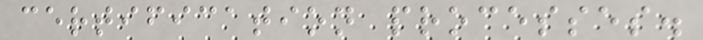certification processes.
